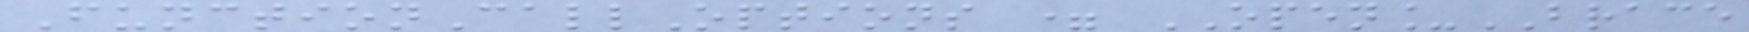FunctionCallOptions = OPEN_BRACE
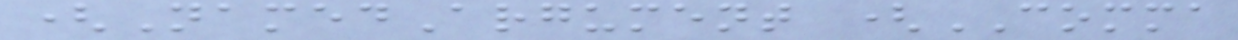(NamedArgument (COMMA
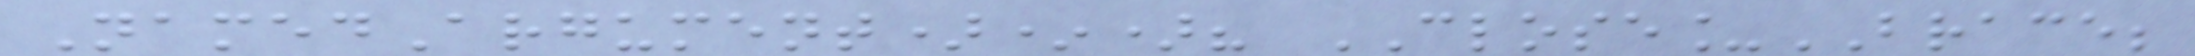NamedArgument)*)? CLOSE_BRACE;
